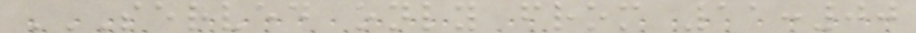SERVED ONLY FROM 11:00
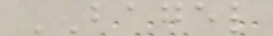BAGEL
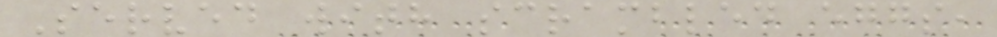Served with scrambled eggs,
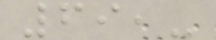69,-
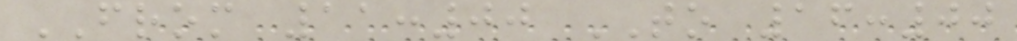FROM 11:00 TO 16:00
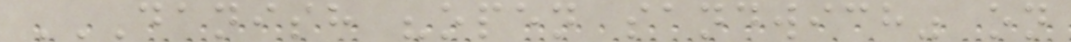DANISH "OPEN SANDWICH" ON
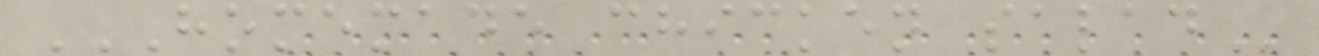HOMEMADE CHICKEN SALAD
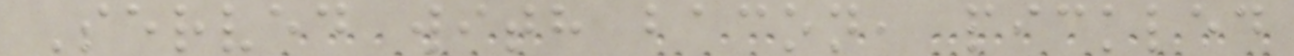Served with bacon, pickled
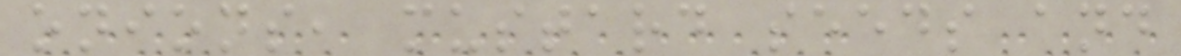onions, mustard seeds and
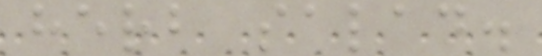herb salad.
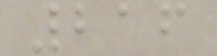216
